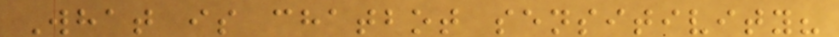What is chatbot sensitivity?
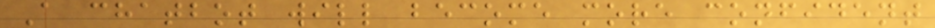A chatbot will become more confident
